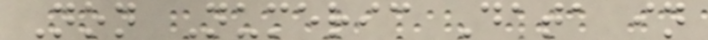Non Numeric Data in
